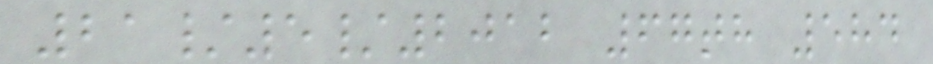21/5/2012 67th 584
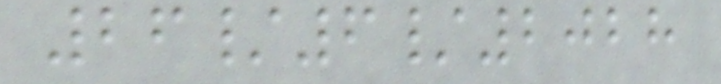26/6/2028
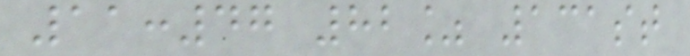11:47 82% 131st
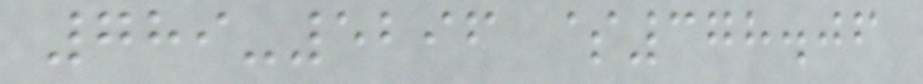789-5296 $378.06
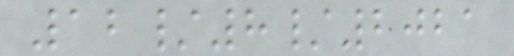12/8/2021
